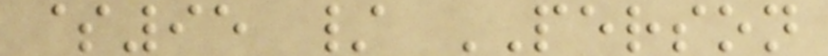$95 / PERSON
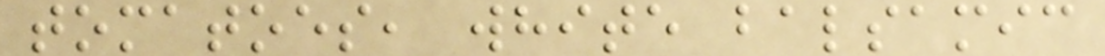tomatoes, white balsamic
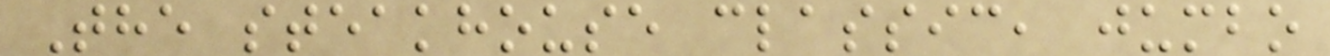The steakhouse classic, jumbo
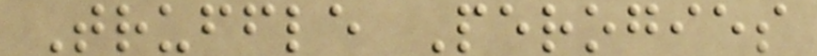Truffle Perogies
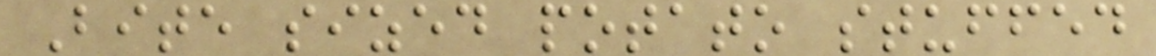Bite sized potato stuffed
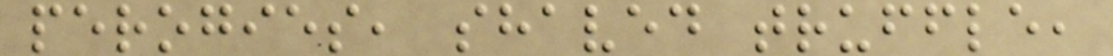perogies, shaved truffle,
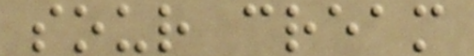sour cream
